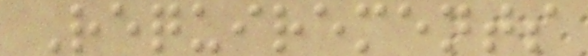Requirements
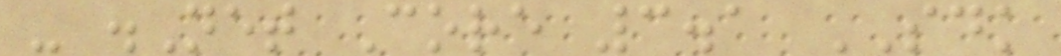- .Net Core 3.1 SDK
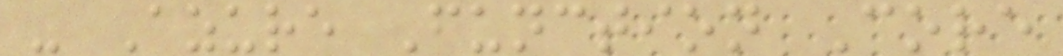- Azure Function Core
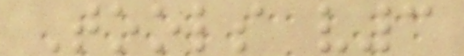Tools v3
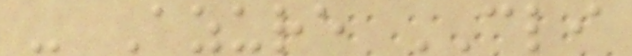- Azure CLI
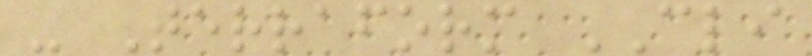- Terraform CLI
